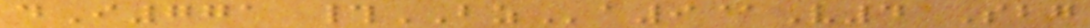dI771 #BZa9@V4 Sbg
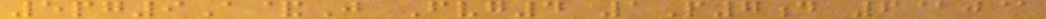5pg9A&J Fvg4 1P7d 6@j@
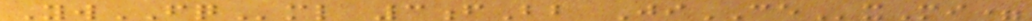YwFQml 3fBb JiCExMi=
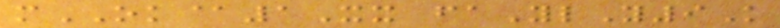mOK@1Xx faYlY9K
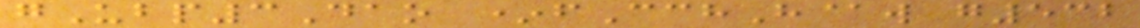gUbp3Dao *fCchH@w g532
